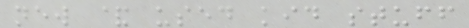new & used kid stuff
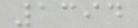1394
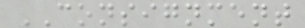CONSIGNMENT
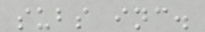subs inc.
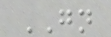GN
